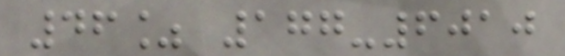46% 177-6010
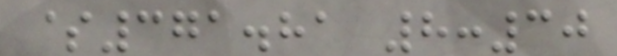$371.81 8:30
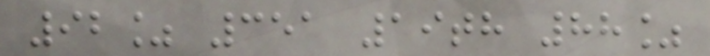92% 351 19th 88%
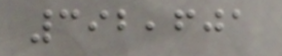392,601
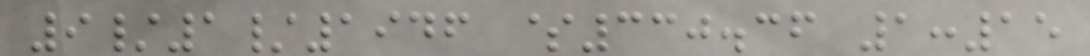9/1/1946 $330.36 1:15
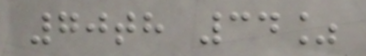70th 34%
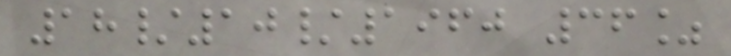18/10/1960 36%
